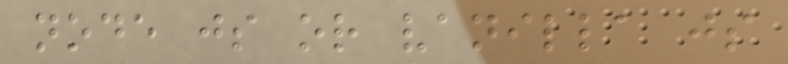node js or vanilla js
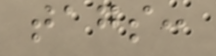tags:
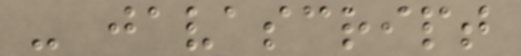- javascript
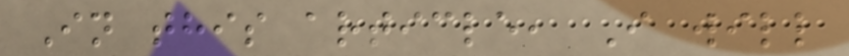In this article, I will
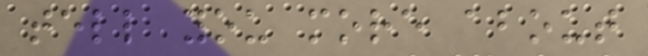tell you more about
